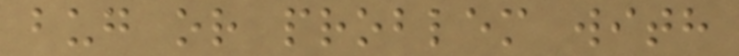bug or problem with
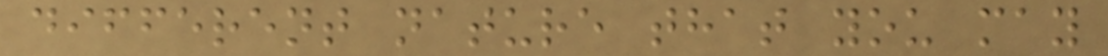different nature that you may
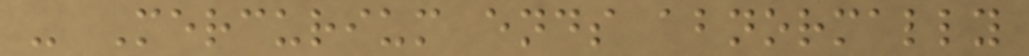- Mercurium ends abnormally
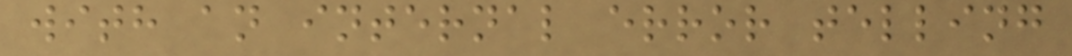with an internal error telling
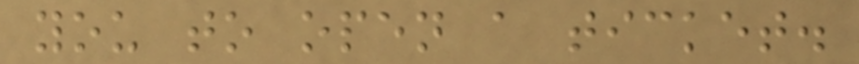you to open a ticket.
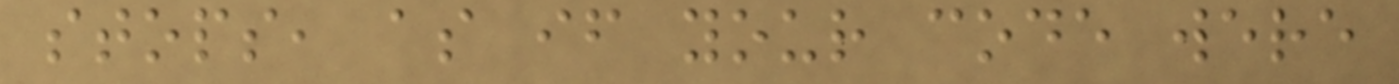stops, as if your code were
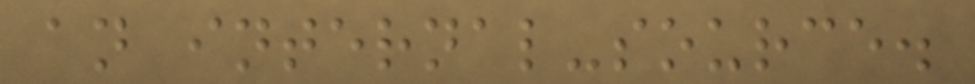an internal-source.
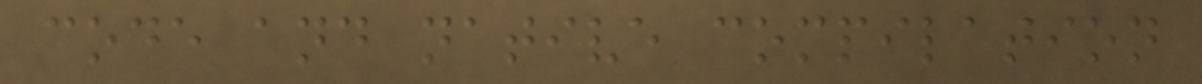code and native compilation
